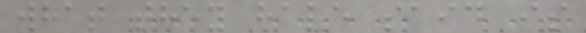what they have said is
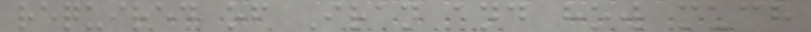required of Iran and how much
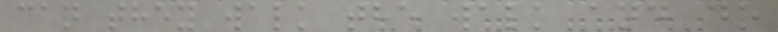can they walk the walk and do
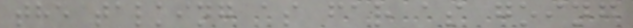the talking as far as going
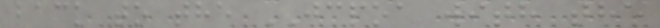back to the JCPOA with the
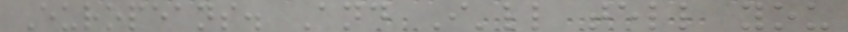Europeans. And I'll tell you
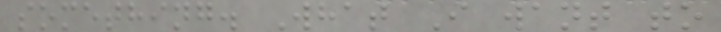something. What I want to
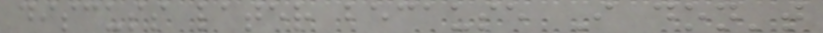discuss later because I don't
